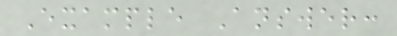Example Answer:
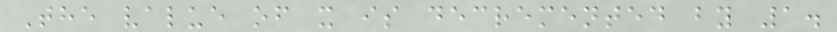The value of x is decremented by 1.
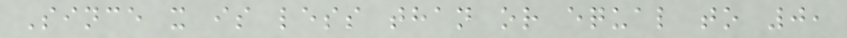Since x is less than or equal to 0,
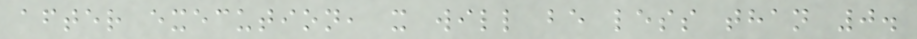after execution, x will be less than 0.
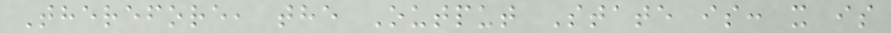Therefore, the Output State is: x is
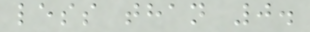less than 0.
